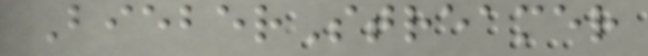BieberStreamer
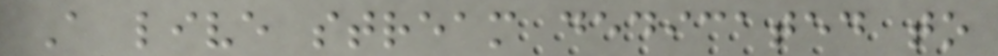A live stream dedicated to
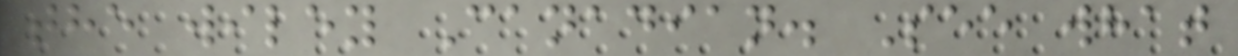the wiley Canadian. See what
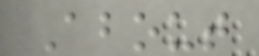About
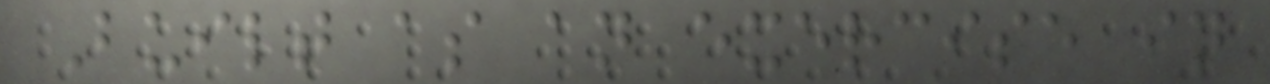Built as an exercise in
